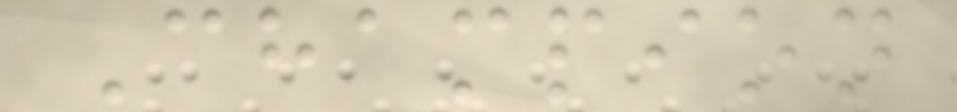Champion
